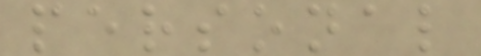personal
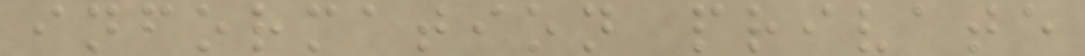information private
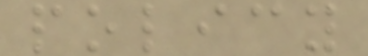policy
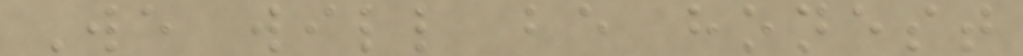We will be honest
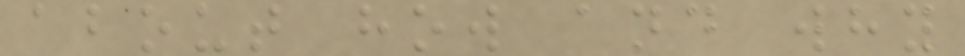about how and why
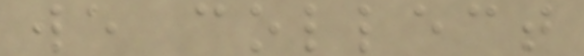we collect
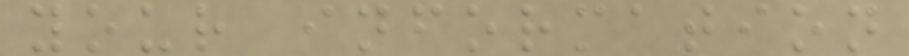your information
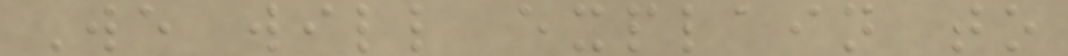We will explain to
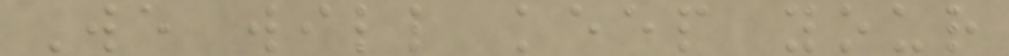We will keep your
